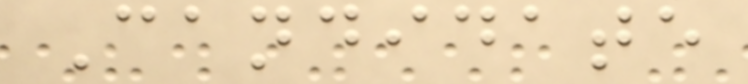Candidate
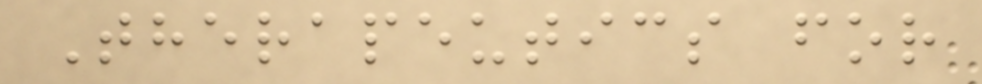Therapeutics for
